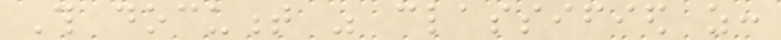This document was classified as:
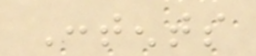Contents
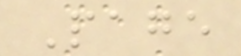Page
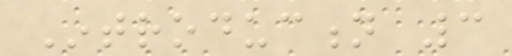Introduction 3
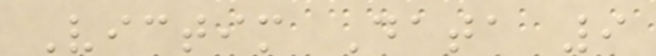Victim Data 9
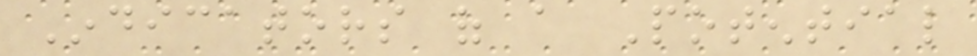Indicators of a Potential
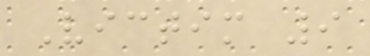Victim 9
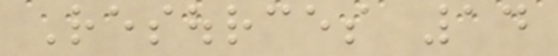Resources 14
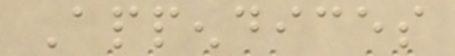Appendices
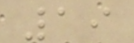19
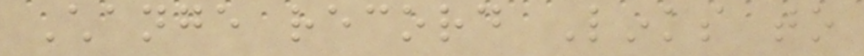Change record Links to
